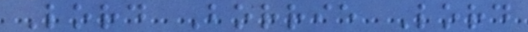Lord Borrie Lord
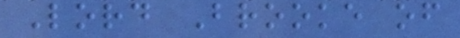Lord Brooke of
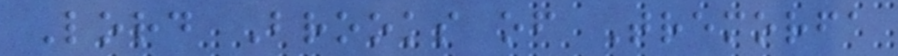Lord Brooks of Tremorfa
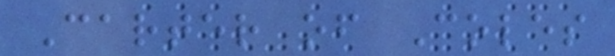Carter of Coles
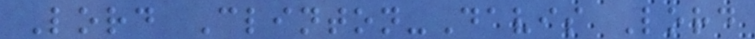Lord Clinton-Davis Lord
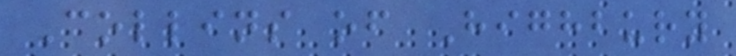Collins of Highbury
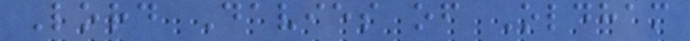Lord Davies of Oldham
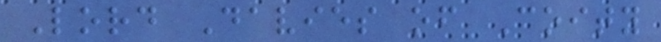Lord Davies of Coity
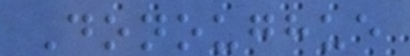Donoughue
